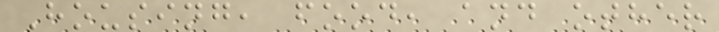Housing, food, and other
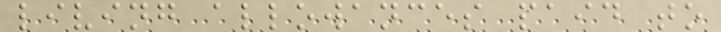living allowances paid to
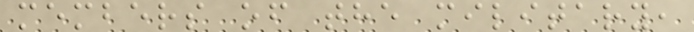members of the military,
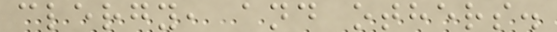clergy, and others.
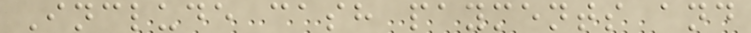Include cash payments and
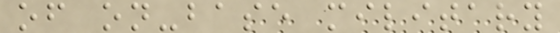of on-base military
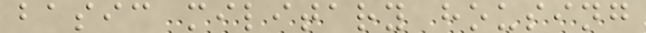basic military housing
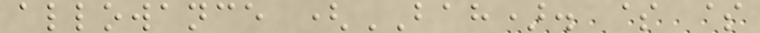allowance (BAH). $ $
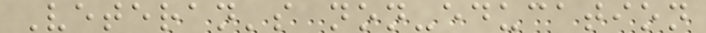Veteran's non-education
